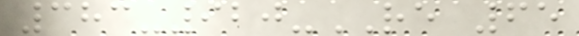383-920-RE 65
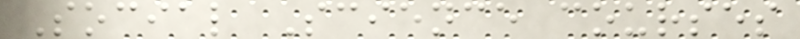Social Science courses
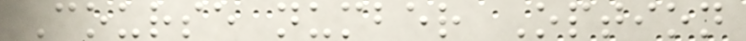Course number Option
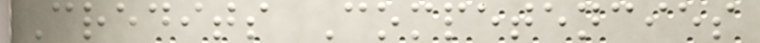Credits Competencies
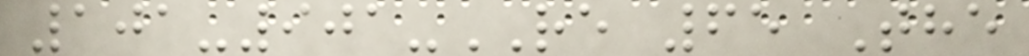101-901-RE 65 The
